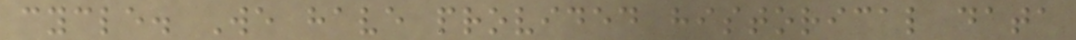cycle. We have provided historical data
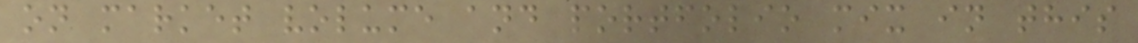on market volume and portfolio mix in this
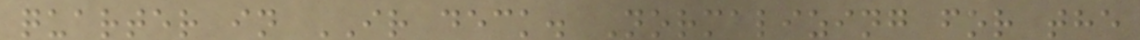quarter in IR deck. Normalizing for the
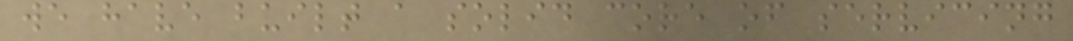we have built a solid core of servicing
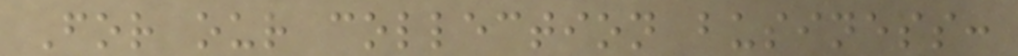For our collection business:
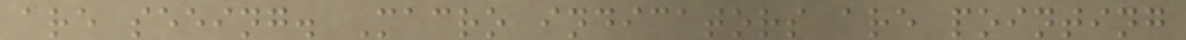are seeing. Macro indicators are pointing
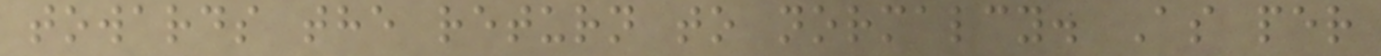towards the return to normalcy. As per
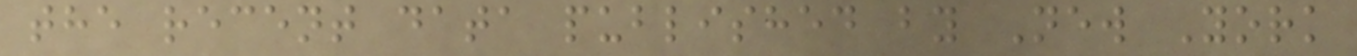the recent data published by New York
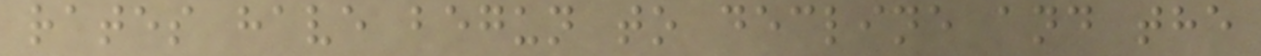rates have begun to decline and the
